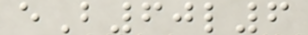eB60l6
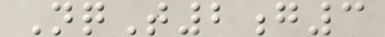NqT2g3
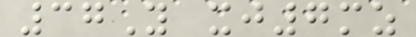37Y xj7mz
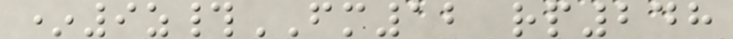*9z#FM12 rp248
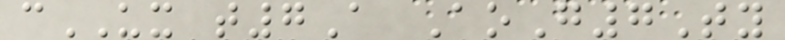cUX t7A AoG7Ty
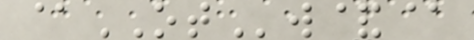@OTw&@
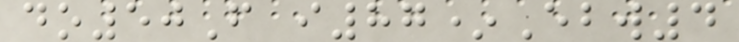do50F i87*Ebw4
